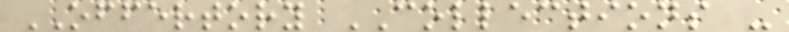OFFERTORY COLLECTIONS -
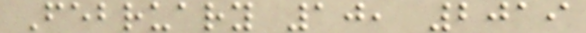February 10, 2019
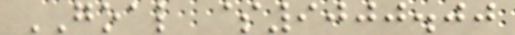GOAL $9000.00
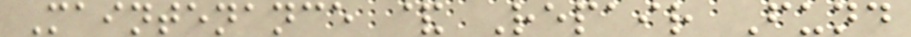Maintenance & Repair Fund
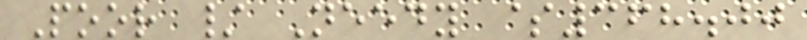Poor / Needy $368.00
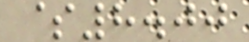$8.00
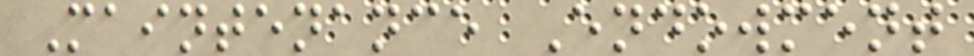Maintenance Endowment
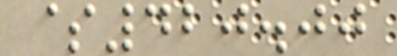$420.00
